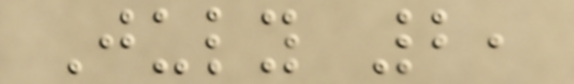July 2,
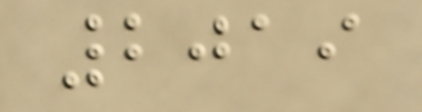2019
